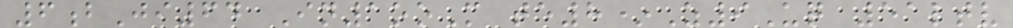6bJi64 In1ooM te8*Z9Uq 51ltv
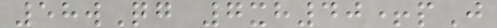58wQg 7xh40+pJ
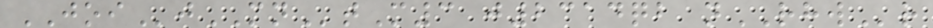JOIjMNtM3 j2314qb nRHWr
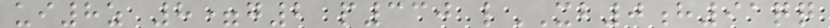ui8z 8=g2 p330 lXB0h91qq
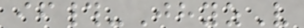if#-JhyzV
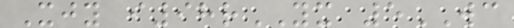Xjy i98rYX 5WC
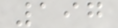197
